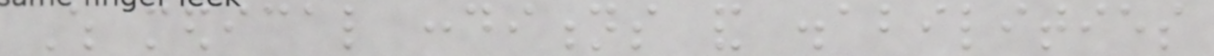Which medical conditions and disabilities
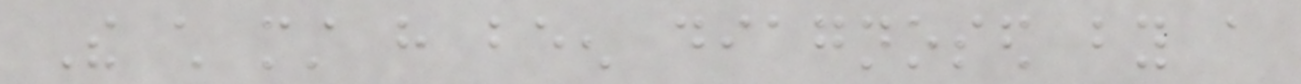The child must have been diagnosed by a
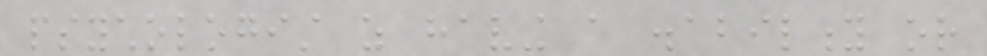psychologist as having a disability or
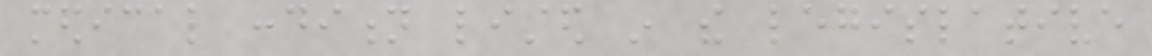medical condition listed in the legislative
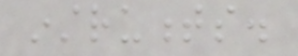instruments.
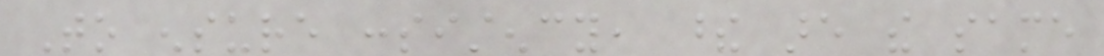To ensure consistency, these are the same
